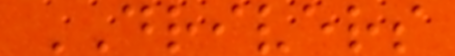DRIVERS
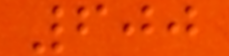600
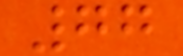77
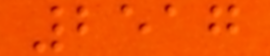2517
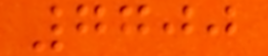7700
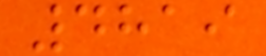4819
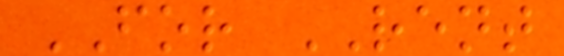FOR RENT
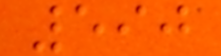590
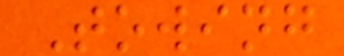Towing
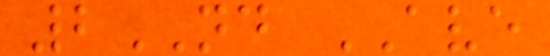2ND AVE
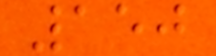150
